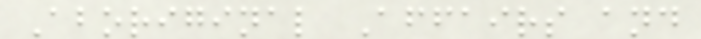Aboriginal Affairs and
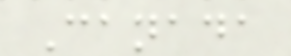Canada
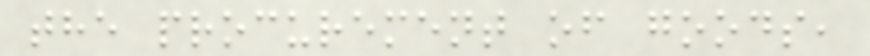the procurement of goods,
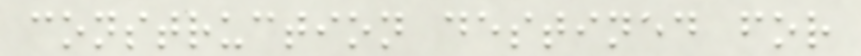construction destined for
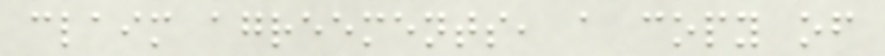claim agreements, a copy of
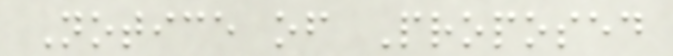Notice of Proposed
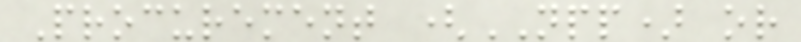Procurement (NPP) or
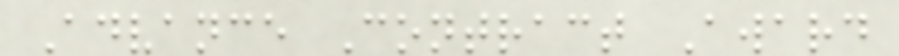Advance Contract Award
